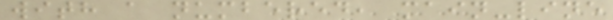with a numbered, main-line
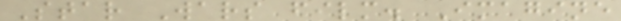Star Wars film. Imagine
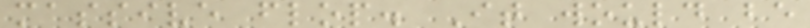massive flop. It would be
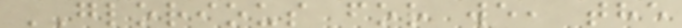GLORIOUS for we, the
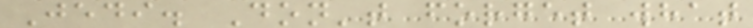Jedi. Don't forget what
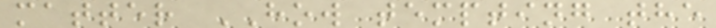matter HOW tempting the
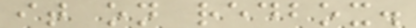it on redbox.
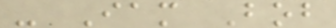- Iam Bob
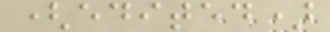(edited)
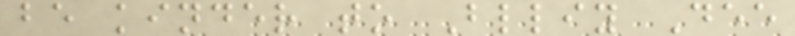be kinder to Blliy Dee
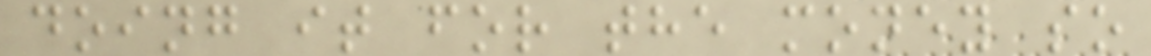doing it for the money so
